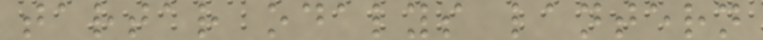tartar odalys lantern
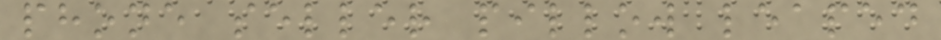phone seller pillow leaped
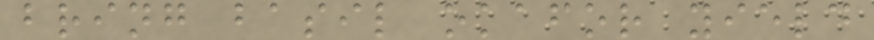bring basil okafor yield
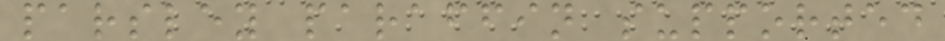parsley paraffin supported
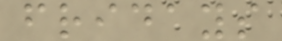fridays
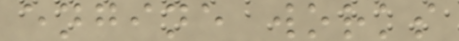engine works
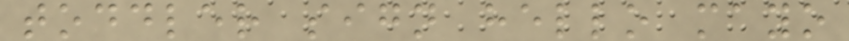toddler sign hello mayo
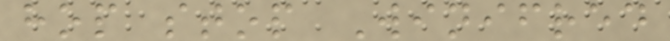hop stop Winifred
